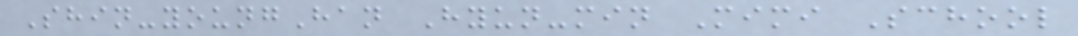Shin-youngHan Hyun-min Mimi School
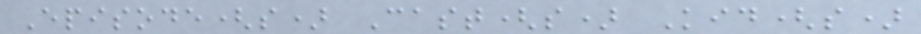Episode(s) Cast(s) Kid(s)
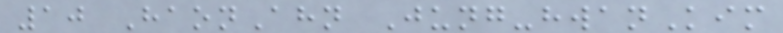10 HaonAhn Jung-hwanKim
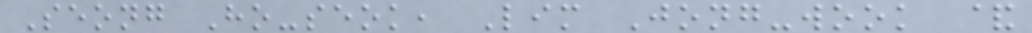Seong Ho-seok, Lim Jong-wook &
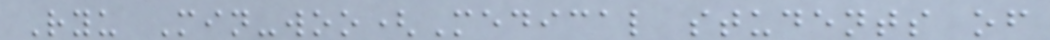Ryu Min-woo(Medical students of
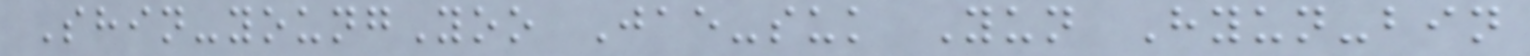Shin-youngYoo Jae-suk Yun Hyun-bin
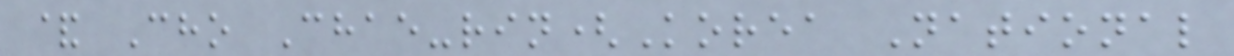& Cho Chae-rin(Korea National
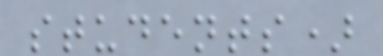students)
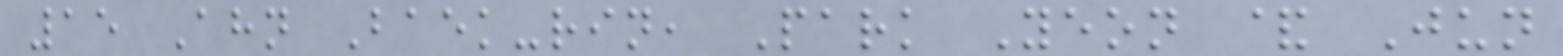15 Ahn Baek-rin, Park Yeon & Jun
